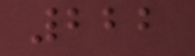222
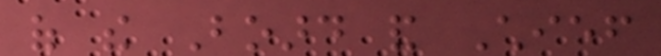of the Board and Chief
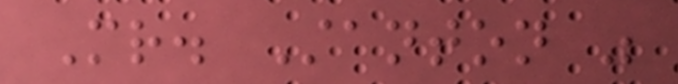Mr. Stanton was
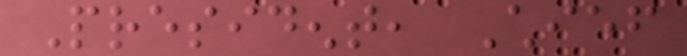President, Chief
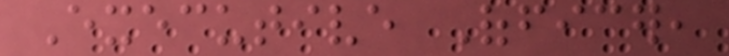Executive Officer,
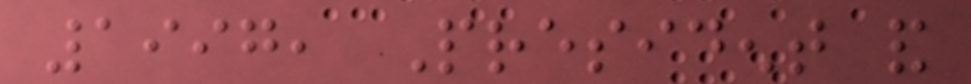1997, President and
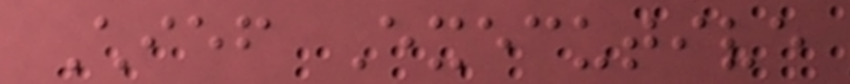Chief Executive
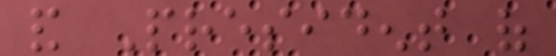and President of
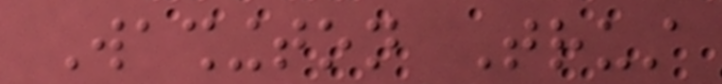Washington Trust
